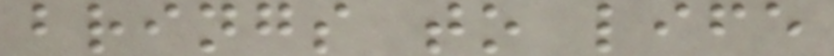brings to life
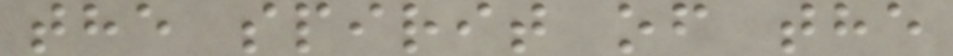the spirit of the
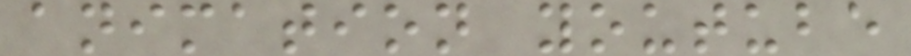animation youtube
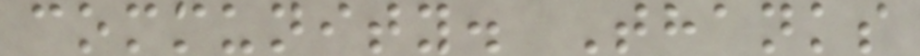community. Thanks
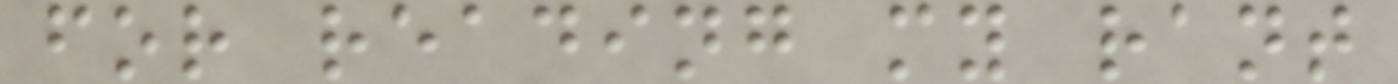for reading my rant
